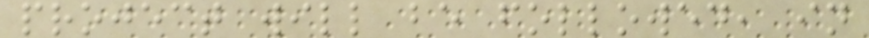project will be followed, in
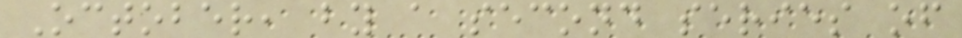October, by a second series of
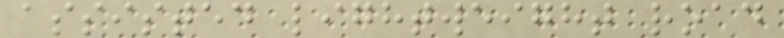assisted lightweight road
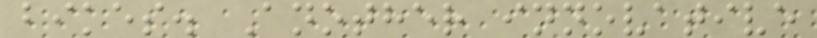bikes. Another innovative
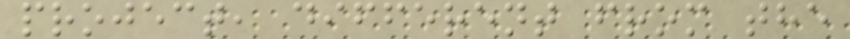project, different from the
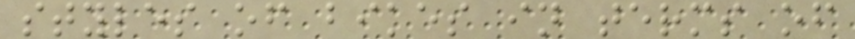styles of bikes in terms of
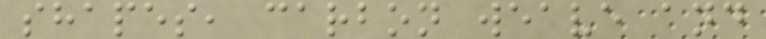shapes, carbon weave and
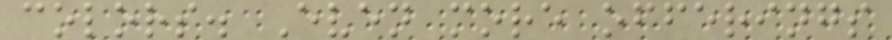colors. Even more offerings
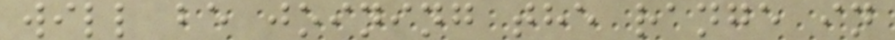will be joining the range in
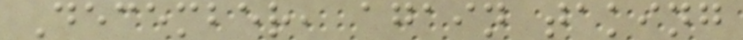December, again taking
